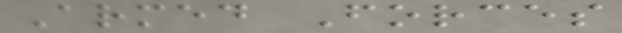Armed Forces
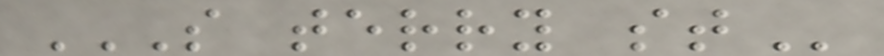S TERRY ST
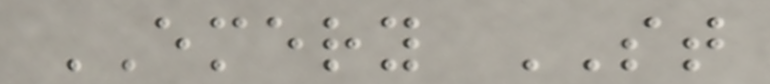EMERY ST
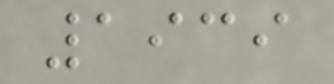1939
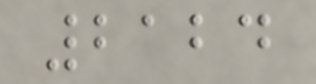2124
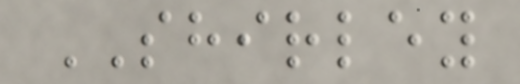SHIRLEY
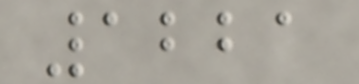1221
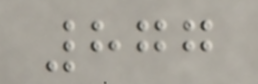877
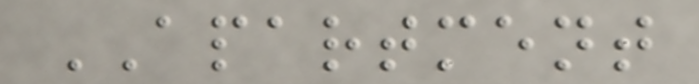APARTMENT
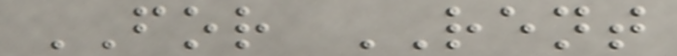FOR RENT
